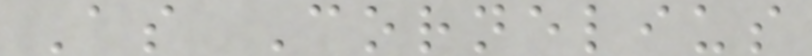As Cornelius
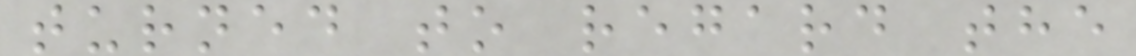turned to regard the
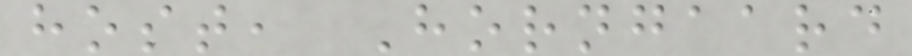host, Horngaard
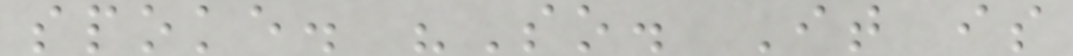spoke. "So. It is
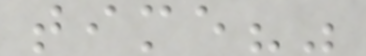time?"
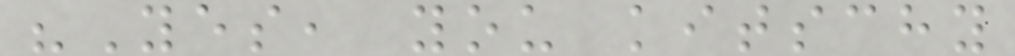"Yes, you kitschy
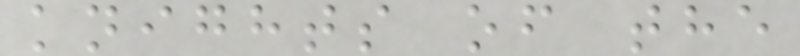knights of the
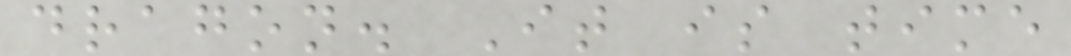dragon. It is time
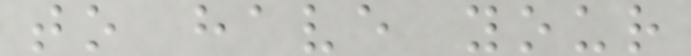to have your
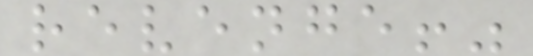revenge!"
